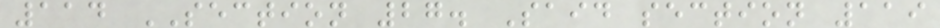114 SECTION 27. Said section 119
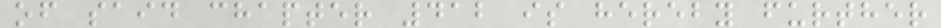of said chapter 412 is hereby further
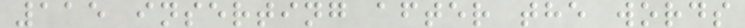115 inserting after the words
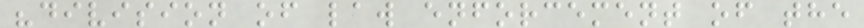"division of law enforcement of the
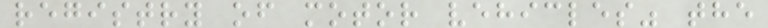registry of motor vehicles" the
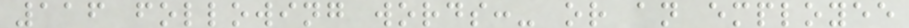116 following words:- or an employee
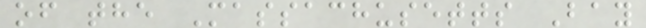of the Massachusetts Bay
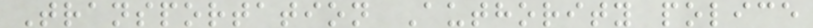Transportation Authority police
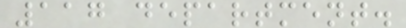117 department.
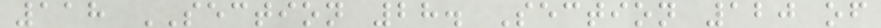118 SECTION 28. Section 120 of
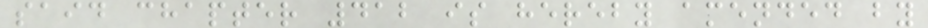said chapter 412 is hereby amended by
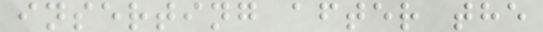inserting after the
